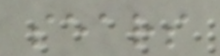sears
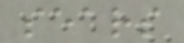sears
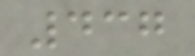437
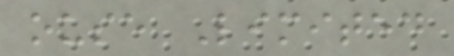ouse Limited
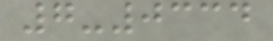7-0334
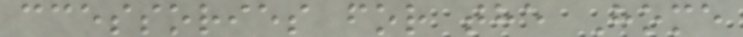ccessories for the Home
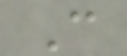C
